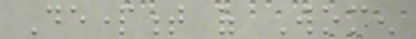Department of Women
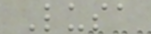Lusa
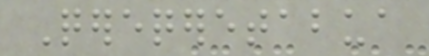Qereqeretabua
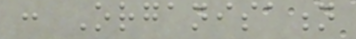: Organisation
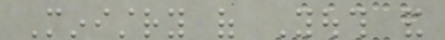Ministry of Youth and
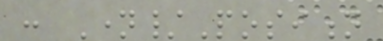: Name/Position
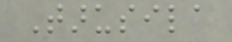Tarusila
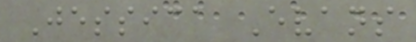Jessica Evans
